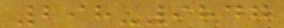298-9847
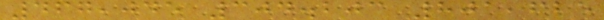467,045 304.203 801,625
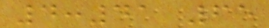4:41 65
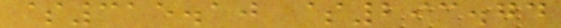$315.10 $293.74
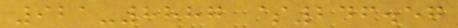921-8887 $246.57
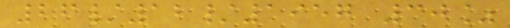26/12/1957 30%
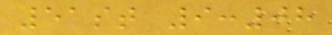51st 9:08
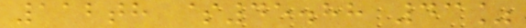112th $45.88 43%
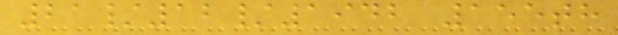21/12/1942 155th
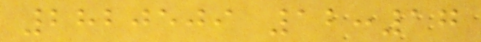2820509 12:17
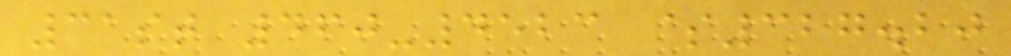31st 460-4523 $327.20
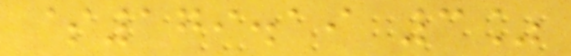$179.19 3%
